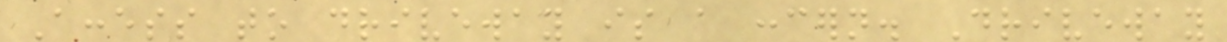Access to driveway is a concern. Driveway
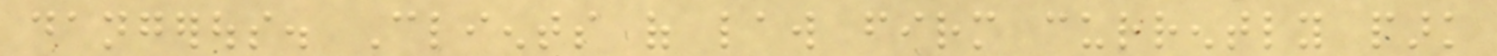dangerous. Clients of law firm currently park
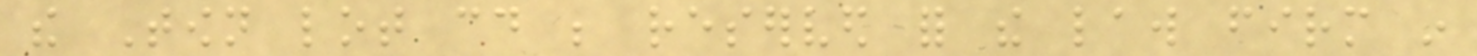the Town lot could be reserved for the law firm in
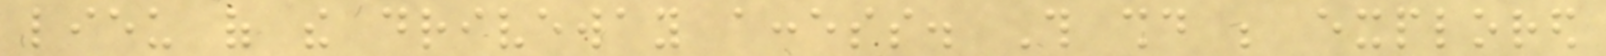lieu of the driveway access. This should be explored
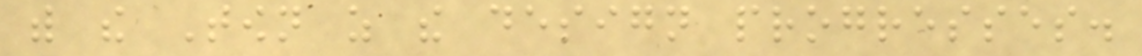with the Town as the design progresses.
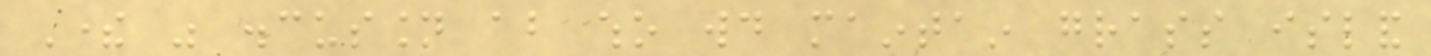There was discussion about who would maintain grass island
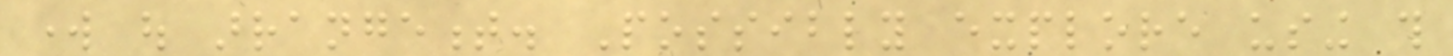work out arrangement. Possibly explore using this
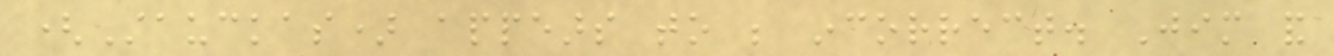(Stauckas) appears to be incorrect. Jim and
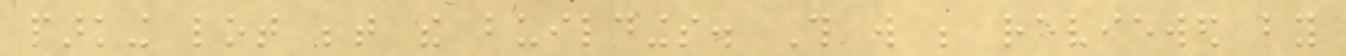parking lot between the buildings. This will be reviewed by
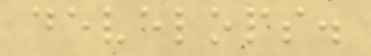develops.
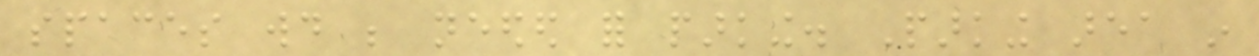spaces would be needed for parking. Parking area in
